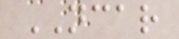NCAR
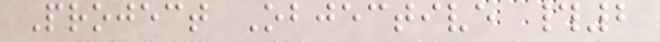Project Objective #2
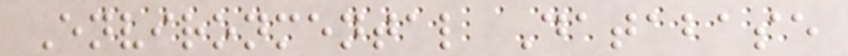Environmental Database
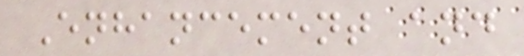Enhancement and
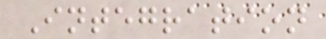Integration
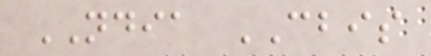NDIA CBIS
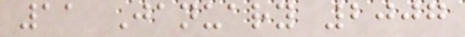11 January 2007
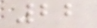22
